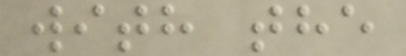with the
